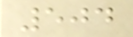504
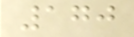170
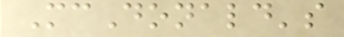McDonald's
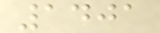1401
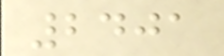2401
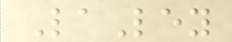LaLey
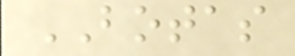BOTAS
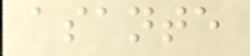asante
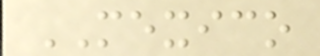MEXICO
